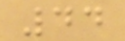44
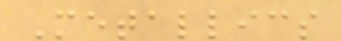Metallics
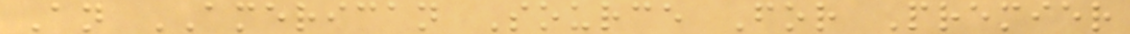An AMERICAN Source For Premier
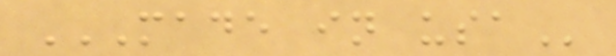MADE IN USA
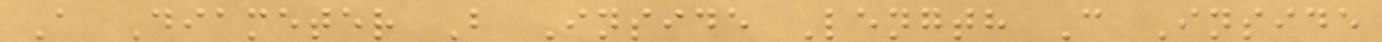A Diameter B Inside Length C Inside
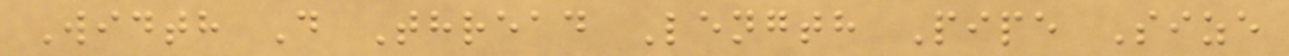Width D Thread Length Pipe Size
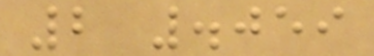2 .059
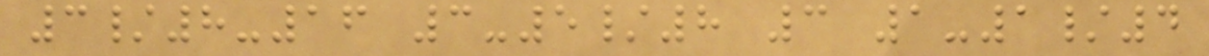3/8-16 3-5/8 3 1-1/4
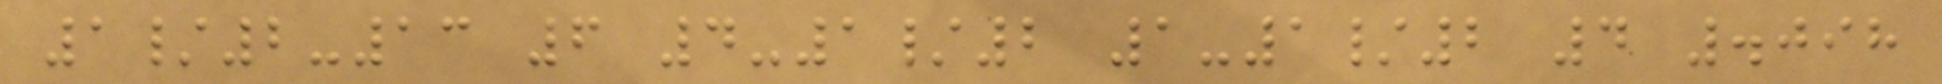1/2-13 6 4-1/2 1-1/2 4 .098
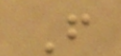F
